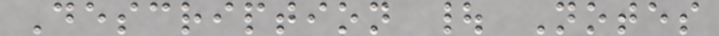Description | Notes
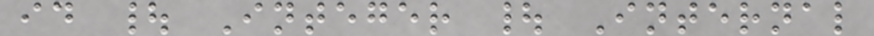id | Integer | Internal
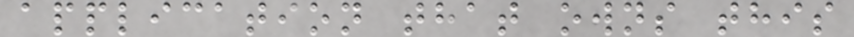application that owns this
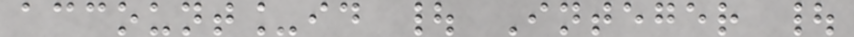account_id | Integer |
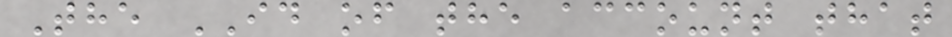The ID of the account that
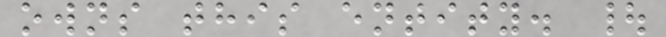owns this entity. |
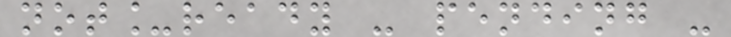not_ready - pending -
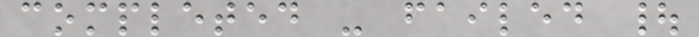completed - failed |
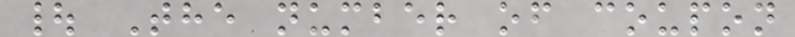| The number of coupon
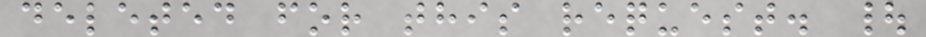deleted for this request. |
